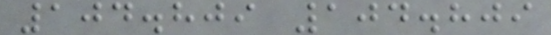104.809 104.809
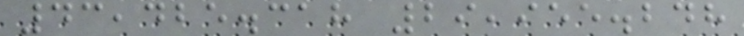43,425.318 29,955.248
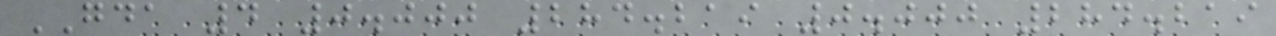GDA 4 0.000 284.219 0.000 284.219
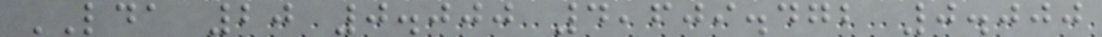LDA 20 0.000 4,609.472 0.000
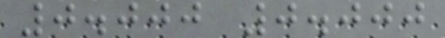0.000 0.000
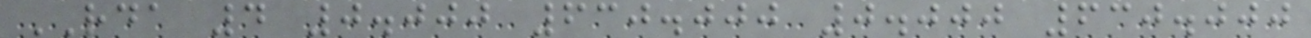RDA 4 0.000 630.000 0.000 630.000
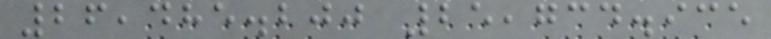26,485.200 25,734.935
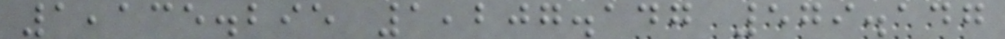1,135.295 1,207.147 579.147
